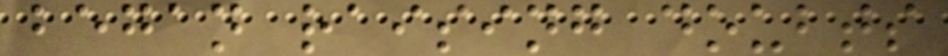began raising doubts
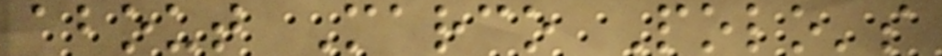about Marco Polo's
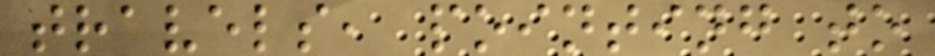travels, pointing to
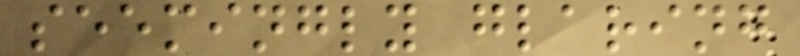seemingly glaring
